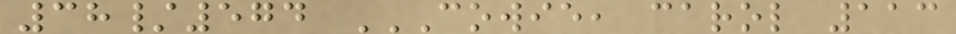38/574 COWIE, CAROL 113
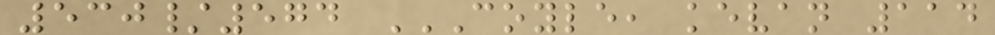530/574 COYLE, KEVAN 114
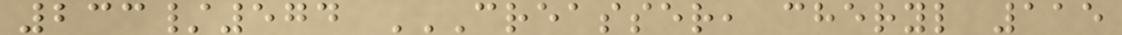233/574 CREASSER, CHERYL 115
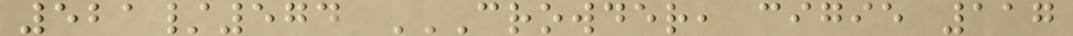521/574 CROWDER, CIGIE 117
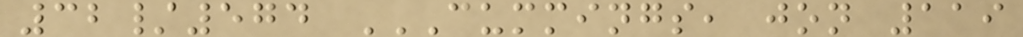32/574 CUMMINGS, JON 119
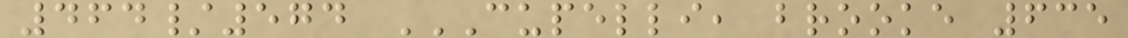464/574 CUPELLI, BROOKE 635
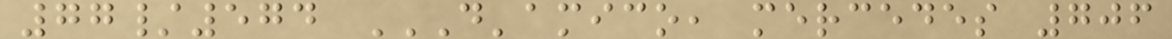77/574 D'AMICO, MERCEDES 706
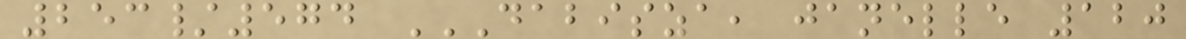253/574 DABISZA, JANELLE 120
